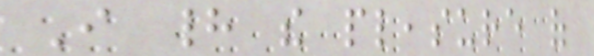I had the pleasure of
